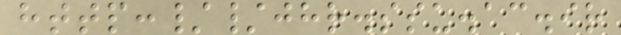http://jhr.ssu.ac.ir
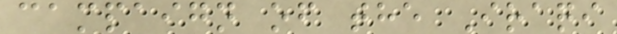campaign of the Iraqi
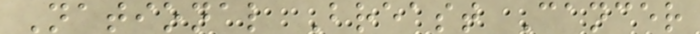National Breast Cancer
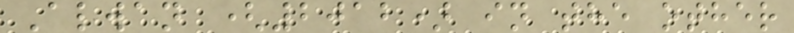Alwan (2012) in the other
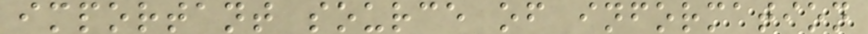important source of information
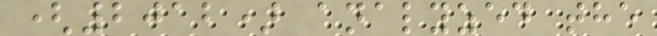(2012) analyzed the
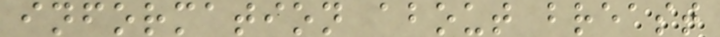information about breast
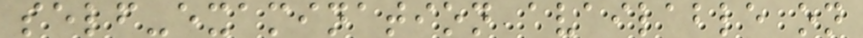self-examination available on
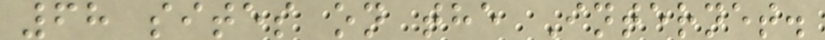68 sites on the Internet.
